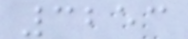3253
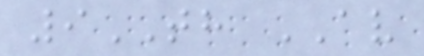9TH AV
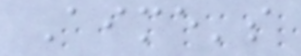Aime's
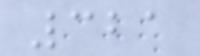321
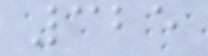325
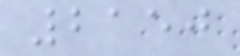2150
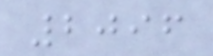2096
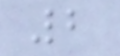2
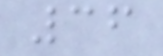36
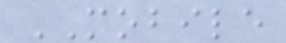MOBILE
